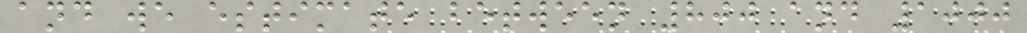and we estimate between 800 and 1000
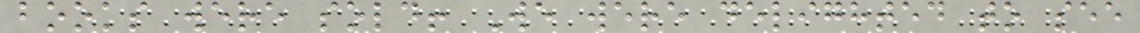books were sold! We were delighted to see
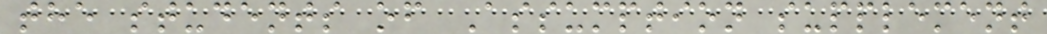the students of Assumption supplement
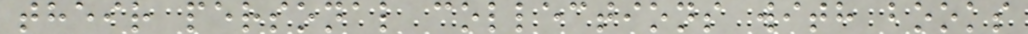their personal collections with books
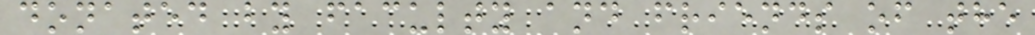donated by faculty and friends of the
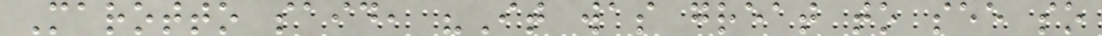Marotto said, "It was great to see so
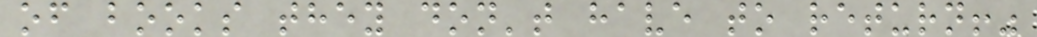of books they don't have to return!"
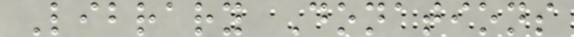Library Donations
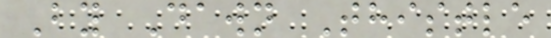By Dawn Thistle
